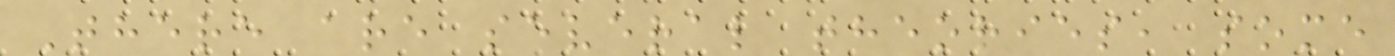There are several theories, some
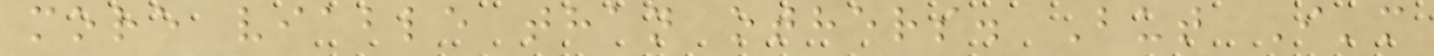more viable than others. But I'm
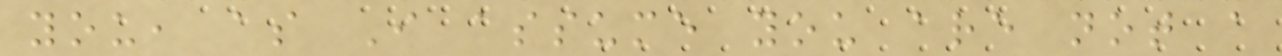you, as I assume you are not a
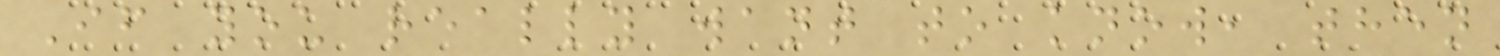If you really want to know, then
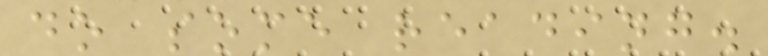do some reading.
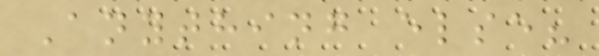Anything else?
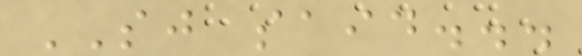SJ said...
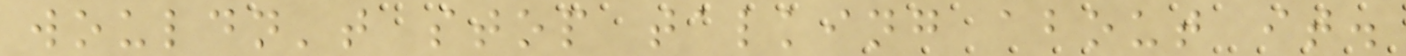wouldn't stop talking about it.
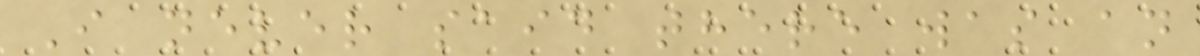I never said there was an
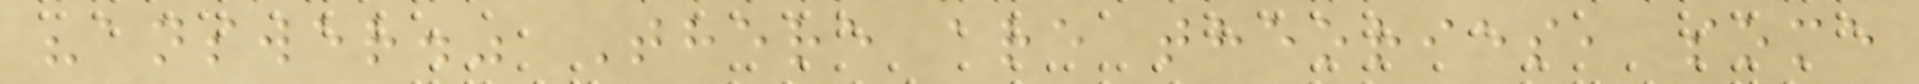"answer." There are theories, some
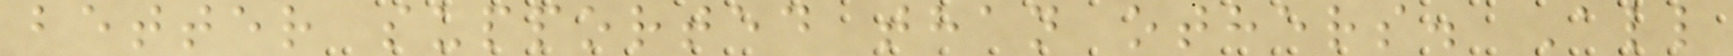better supported than others. All
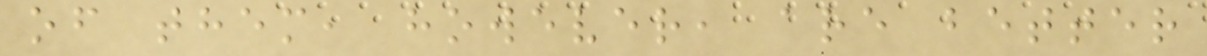of them, however, are better
